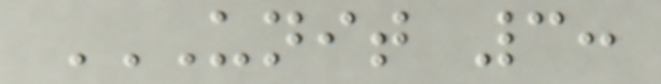UNIT 3:
